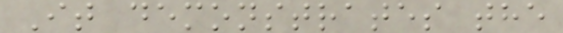It demonstrates the
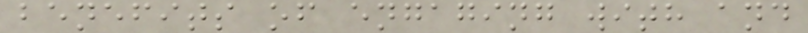benefits of engaging with and
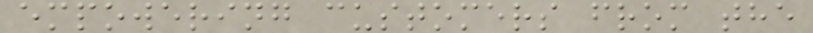empowering customers from the
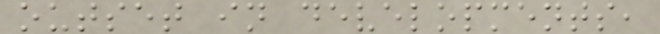outset in developments,
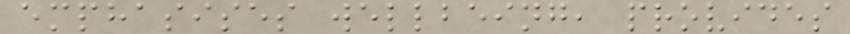emphasises wellbeing, provides
